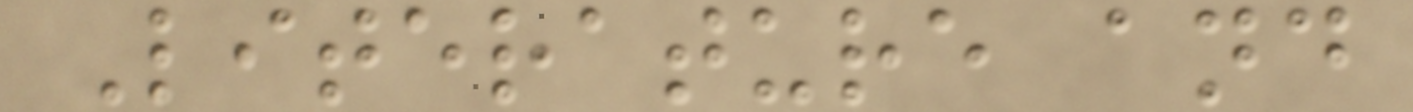Literature and
